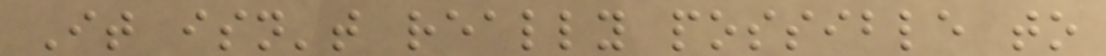It isn't really possible to
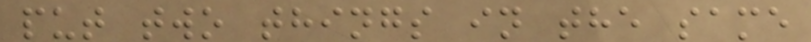put two things in the same
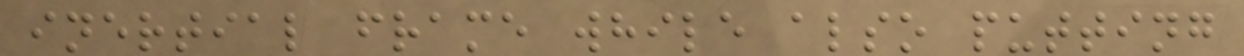inertial frame while also putting
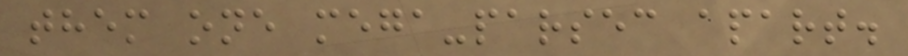them one mega-parsec apart.
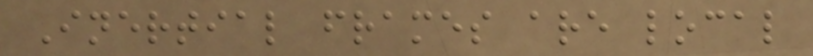Inertial frames are local
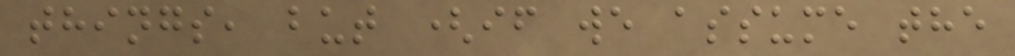things, but (if we assume the
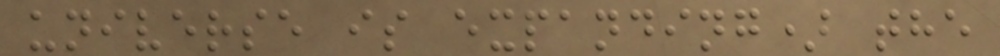universe is expanding) the
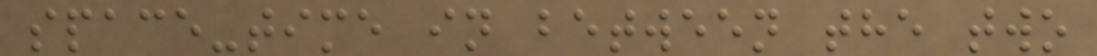space-time in between the two
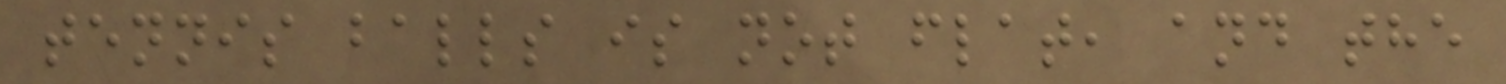tennis balls is not flat, and the
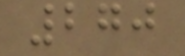270
